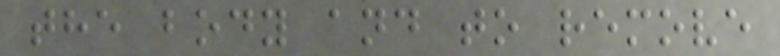the body and to remove
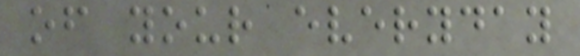of your everyday
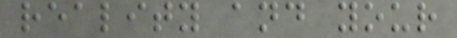reality and your
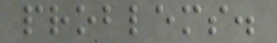problems.
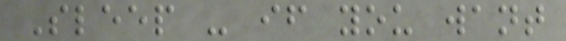Sleep - if you want
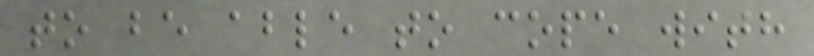to be able to cope with
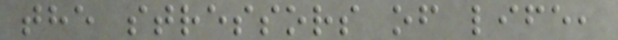the stressors of life,
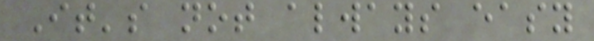It's not always easy
